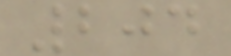204
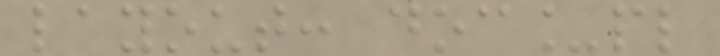layout: doc_pl
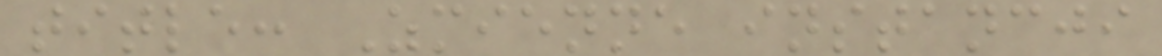title: Zmienne instancji
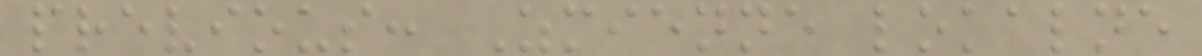previous: Zmienne lokalne
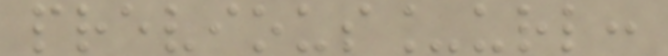previous_url:
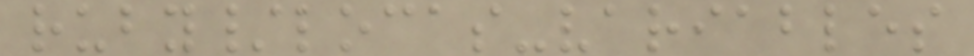ruby/locas-variables
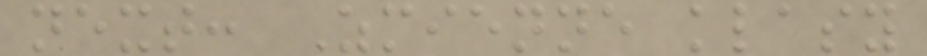next: Zmienne klasy
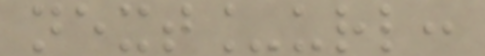next_url:
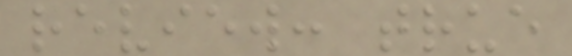review: true
